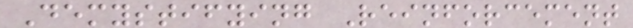Demystifying Reinforcement
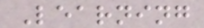Learning
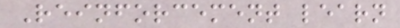Reinforcement learn
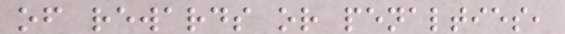of rewards or penalties,
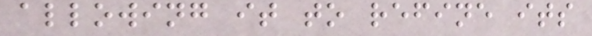allowing it to refine its
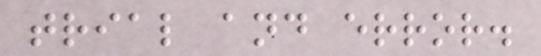trial and error.
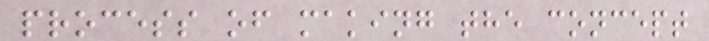process of making the concept
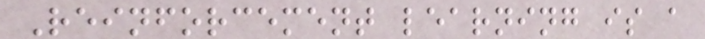Reinforcement learning is a
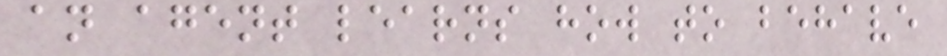an agent learns how to behave
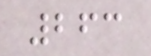263
